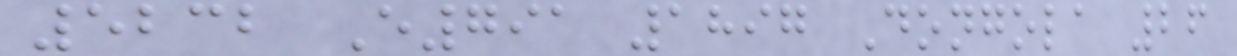5232 E791 1897 Dongola 26
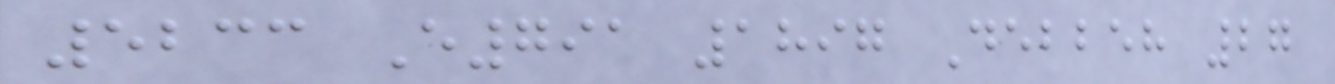5233 E791 1897 Debbeh 27
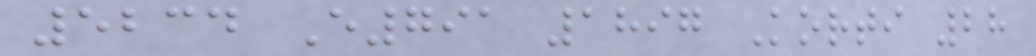5234 E791 1897 Korti 28
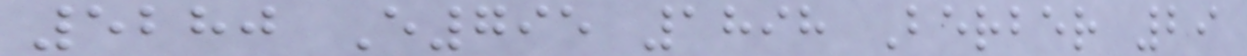5280 E795 1898 Berber 29
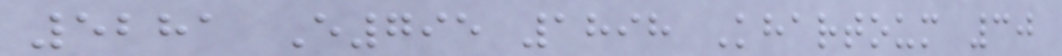5281 E795 1898 Khartoum 30
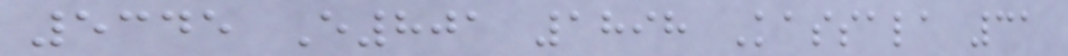5345 E801 1898 Kassala 31
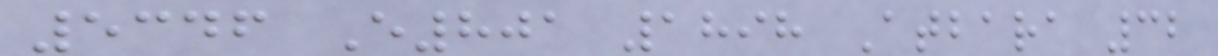5346 E801 1898 Atbara 32
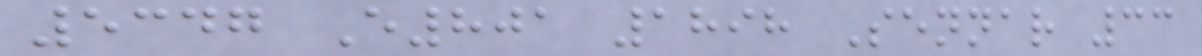5347 E801 1898 Sennar 33
